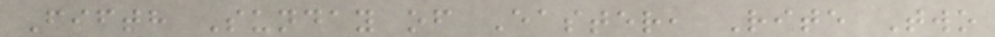Fifth Sunday of Easter, Rite Two
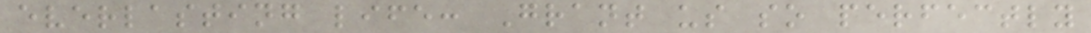everlasting life: Grant us so perfectly
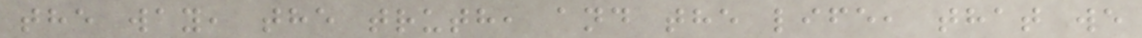the way, the truth, and the life, that we
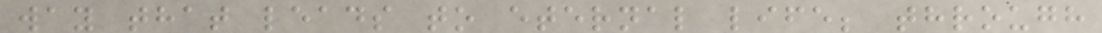way that leads to eternal life; through
